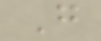G
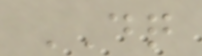DQ
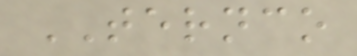TERNCO
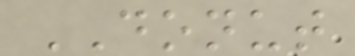DONUT
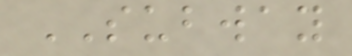SUBWAY
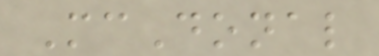McDonal
